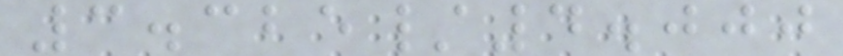3.325/4.000
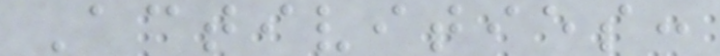Activities:
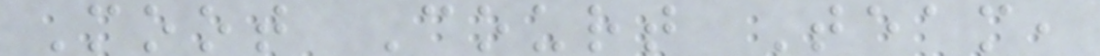Moot Court Team,
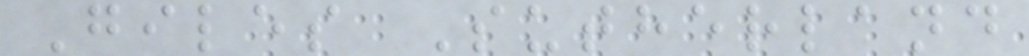Giles Sutherland
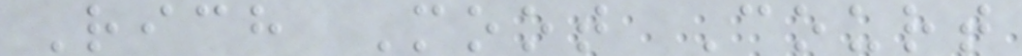Rich Moot Court
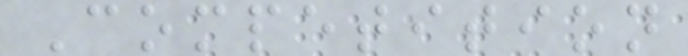Competition
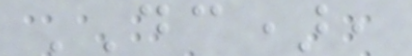DC),
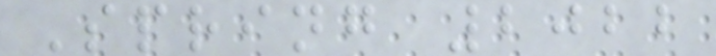Spring 2022
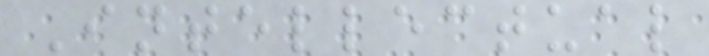Intellectual
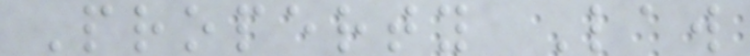Property Law
